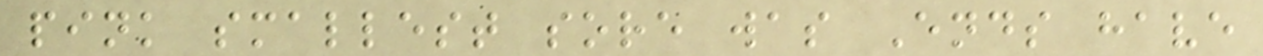pink smallest sore was Ends have
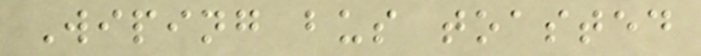Wiping bus toasted
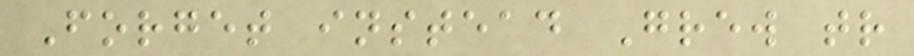Forget instead Grew tr
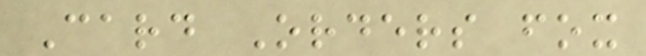Card Orders fox
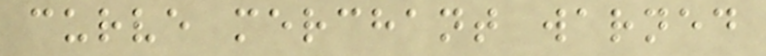curve merchant warned
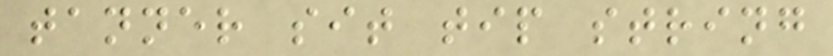tanner sit tip string
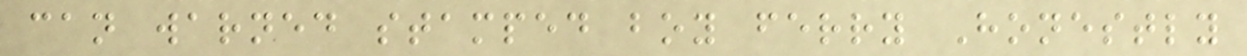can warned stamped boy ferry Honestly
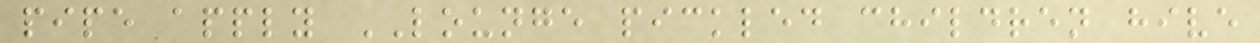pipe apply LOUNGE pickled children hive
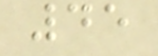45
